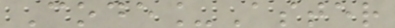Code_Aster
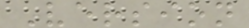Version
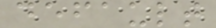default
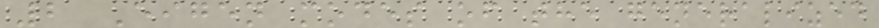2 Eigen modes of the generalized
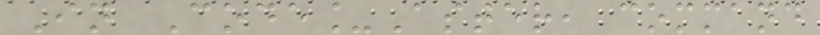In Code_Aster, command
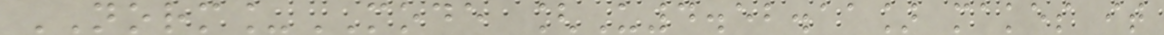NORM_MODE [U4.52.11] makes it
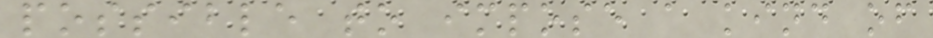possible to impose a kind of
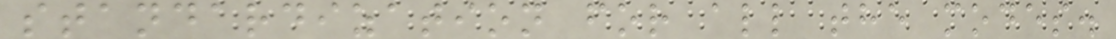standardization for all the modes.
